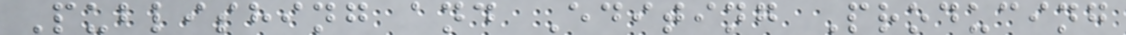Publishing and Editing Producing
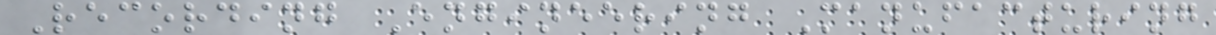Recording Engineering Manufacturing
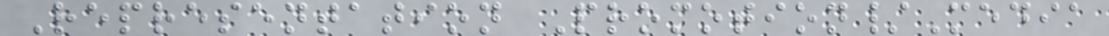Representation Promotion/Media
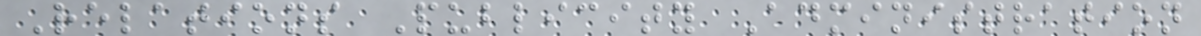Relations Publicity Administration
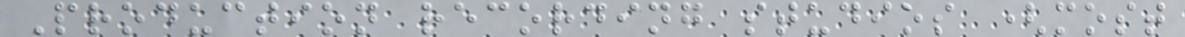Production recording studios (most
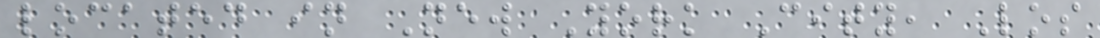located in New York City, Los
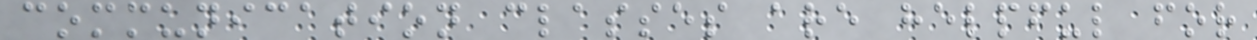communication classes are helpful for
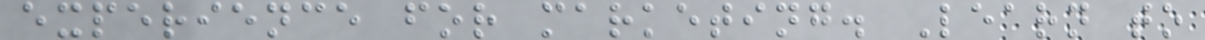experience for marketing. Learn to
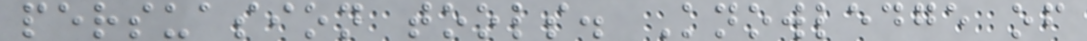persuasion tools. Knowledge of
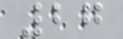27
